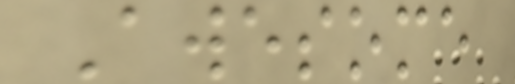Awesome
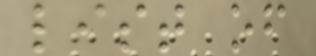list of
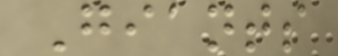Giants
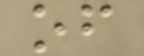of
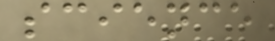science
